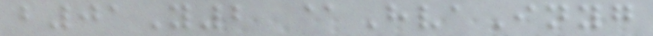b01Y2 @HvaInyg
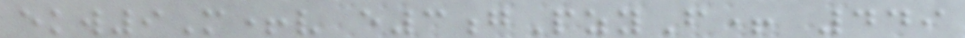ekw9M+v e3gPzyF+ 449
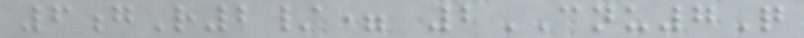6gR2/= 2CNU7Q
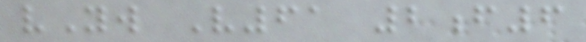vYw V61 2f6
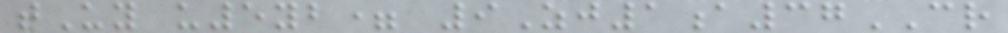tUy u5yb= 9Zj1a37CR
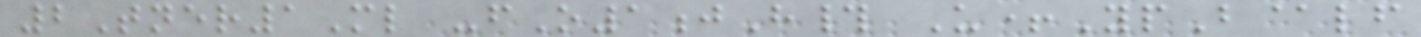2Tner1Ml -fO1jH# U+YpB@lf
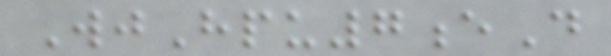WjHpu7eD
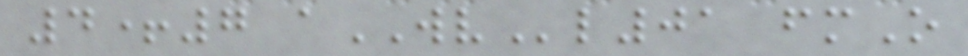4+7 aWVl01 fmO
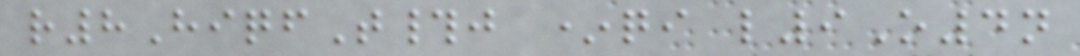r8HiqfT#j *qi l9O4n
